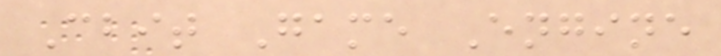Cbit Game Engine
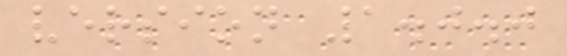version 1.0.0
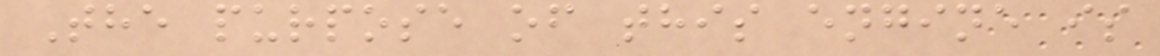The purpose of this engine is
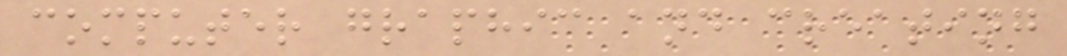computer graphic and creating
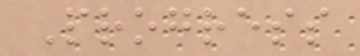Progress
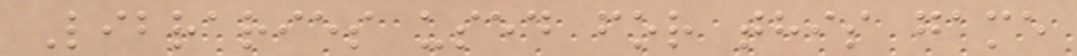Libraries used for this game
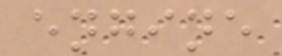engine
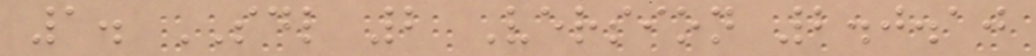1. SDL 2 Version 2.0.10
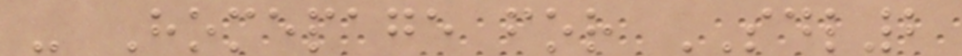- Homepage for SDL2
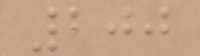200
